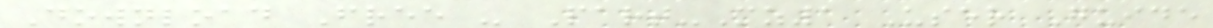Download Free - Part-Mz1 User Guide
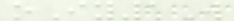oIy1W
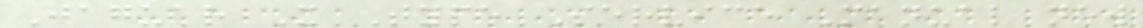Jaguar X Type Service Manual new
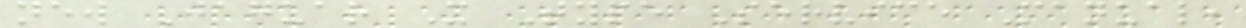new Jaguar X Type Service Manual,
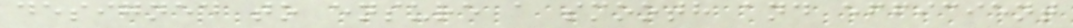designed to ensure a smooth and efficient
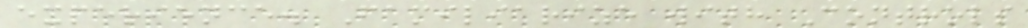experience. Familiarize with Controls
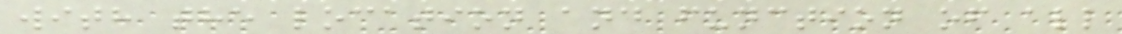with the location and function of all
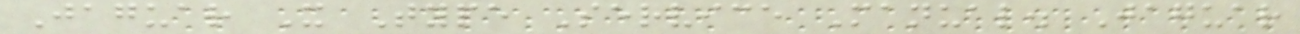Jaguar X Type Service Manual. Jaguar
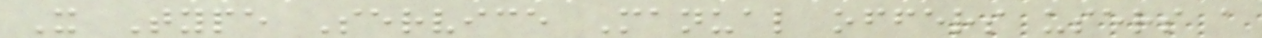X Type Service Manual offers users a
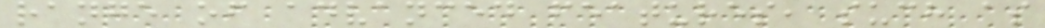range of advanced features, such as
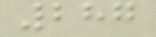287
